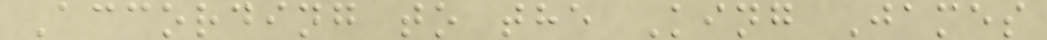According to the King James
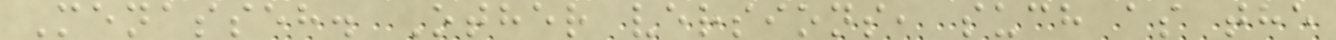Menasseh. Other versions, such as the
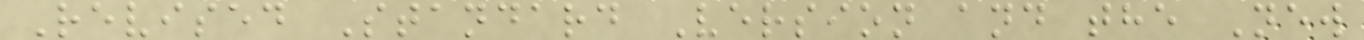Revised Standard Version and the New
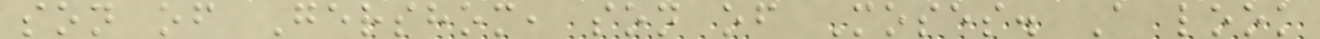son of Gershom, son of Moses. A look
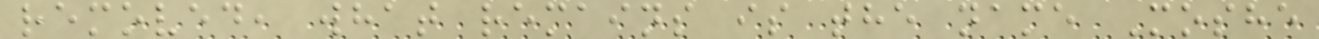removed, what remains is the name Moshe
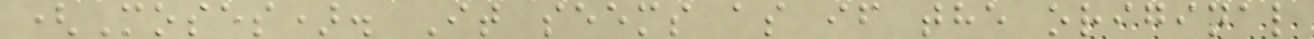(Moses). It seems as if the original
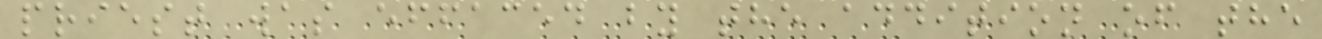priest was effaced by the addition of the
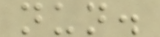nun.
